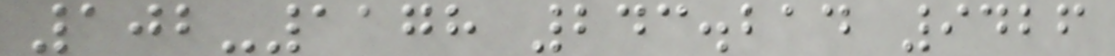102-1178 243.214 9426
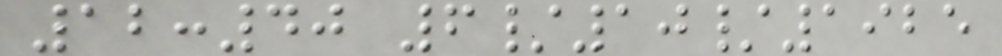12:40 6/10/1925
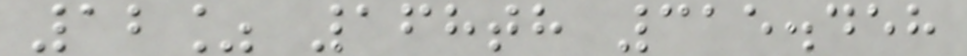12% 168th 315.458
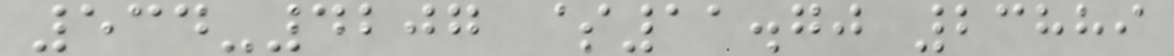534-4207 $11.70 23889
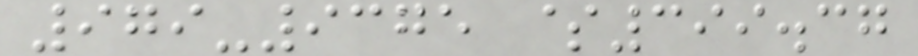979-9375 $399.37
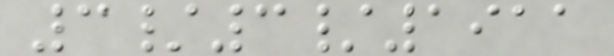3/3/1911
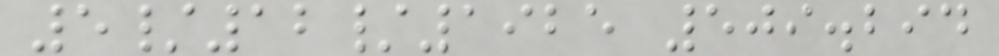5/12/1925 509.294
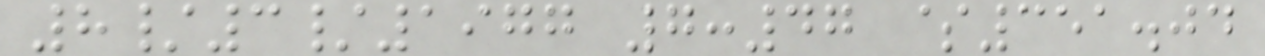8/3/1977 7:47 $351.04
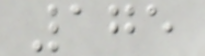175
